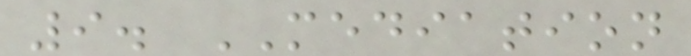9. MEDIATION
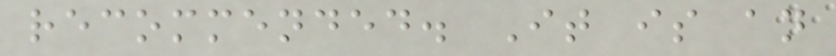recommended. It is an
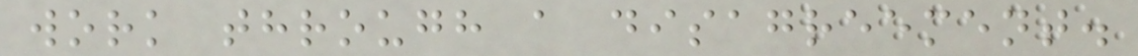work through a disagreement.
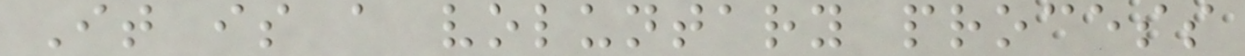It is a voluntary process
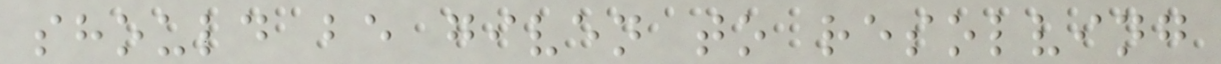should be given to resolving
